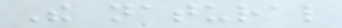The natural
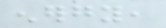energy,
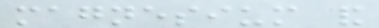magnesium and
